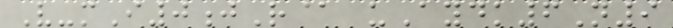V-mI0jR@ uAydk6N9
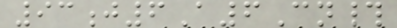93j6A6Cn#
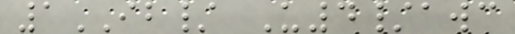1IB/ U4/awc
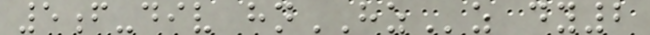5f-div hnHZz dy2
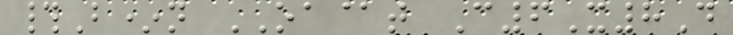#B*n OA@t C6X8D
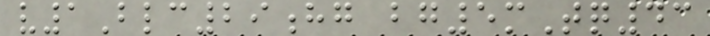v1Blc29hg bg5mTq43
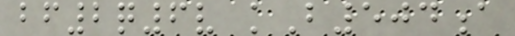bf2q6v kB504a
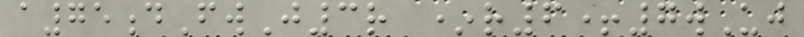a75dFwJ3r *r6+7wUj
